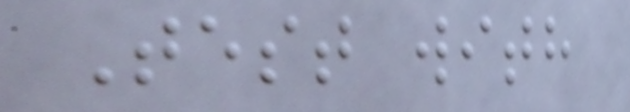Test with
